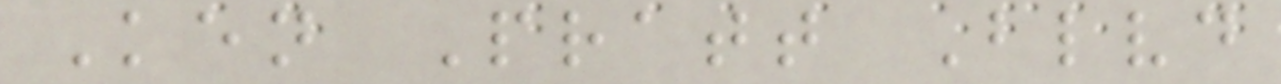Ken Pratt Blvd
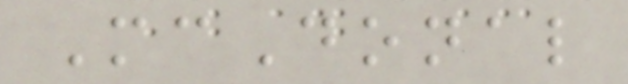McDonal
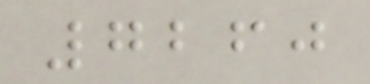7260
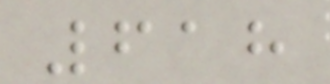618
